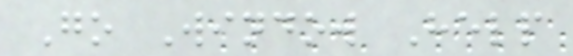Go Window Help
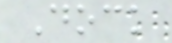Dock
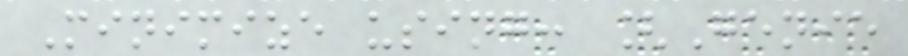Minimize using: [Genie
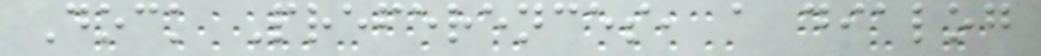Dock Preferences, a dialog
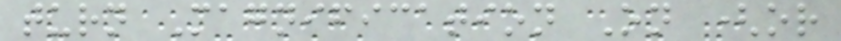turn Magnification On (or
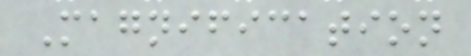Magnification
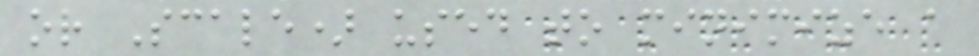or Scale) used to minimize a
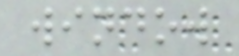window
